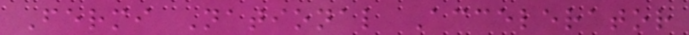Fermi National Accelerator
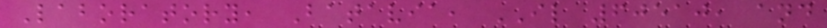Laboratory, Batavia, IL 60510, and
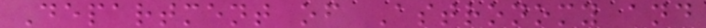Department of Astronomy and
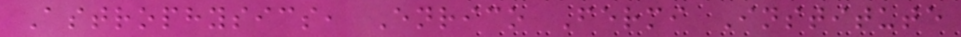Astrophysics, Enrico Fermi Institute
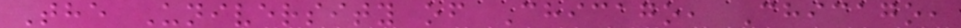The University of Chicago, Chicago,
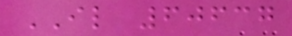IL 60637
